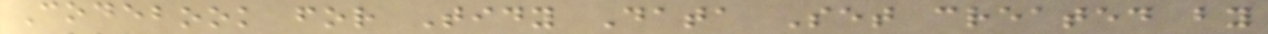Codebook for Tidy Data Set created by
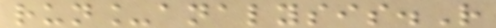run_analysis.R
